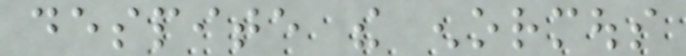despite the enormous
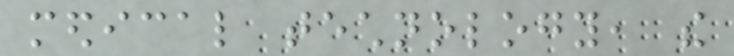medical technology, the
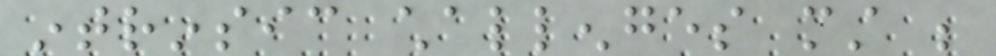intrinsic challenges must be
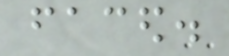faced.
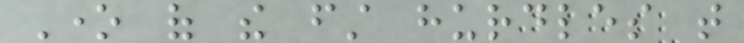One of the first hurdles that
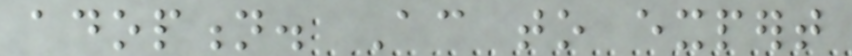adoption. According to expert
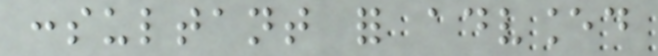consultant for advanced
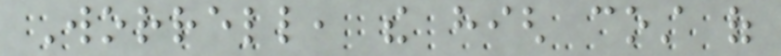Worrell, the high cost of
